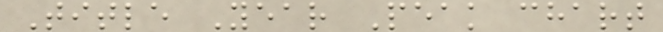Title Year Peak chart
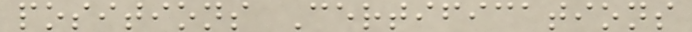positions Certifications
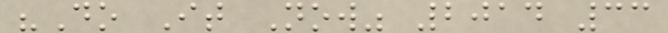"Do It Now" 2014 33
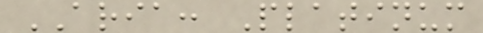ARIA: Platinum
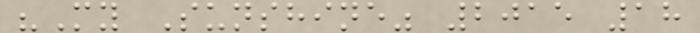"My Sunshine" 2015 18
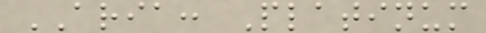ARIA: Platinum
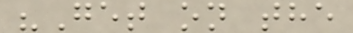"Get on the
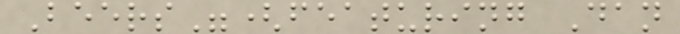Beers"(featuring Dan
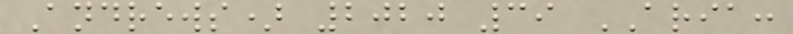Andrews) 2020 39 ARIA:
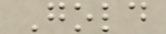Gold
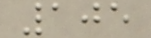105
